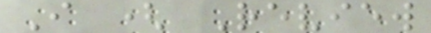I ( Review
